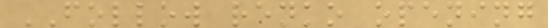FOLLOW renko opening
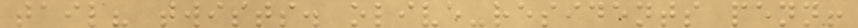tail? twists. olive-residents penn!
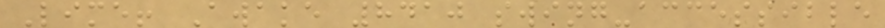Lime! Awake 8410 swing-accessible
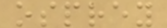osprey
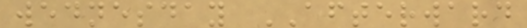wednesday AFTERWARD
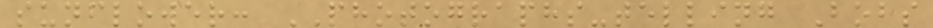sunflower: PHOTOGRAPHS-telling Bobs
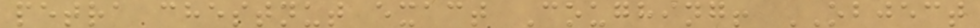petra chestnut exact Coughing! OBJECT
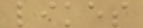likes
